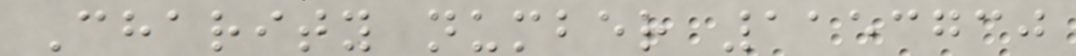Charity number 1153730
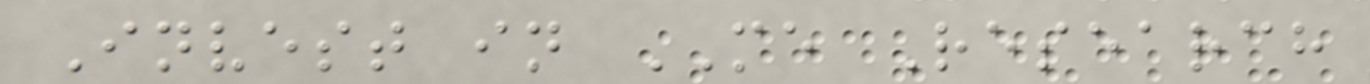Invest in ME Research
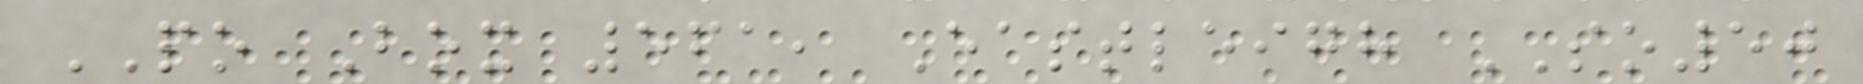PO Box 561, Eastleigh SO50
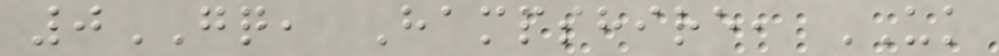0GQ, Hampshire, UK
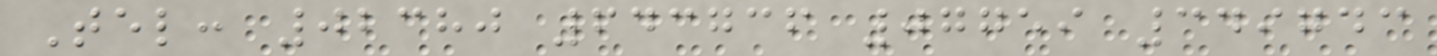Tel: 02380 643736 07759 349743
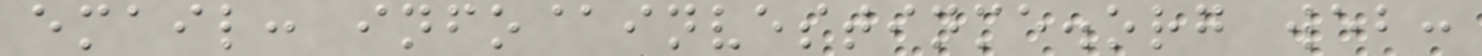email: info@investinme.org web:
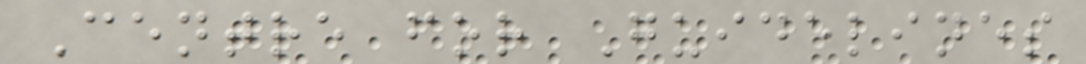Centre for Guidelines
